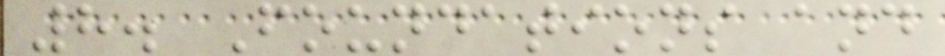8. Foundations and
